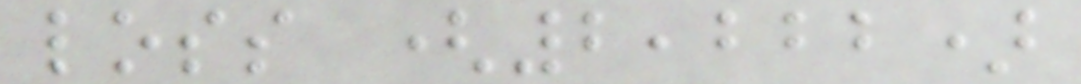loss (2,222)
